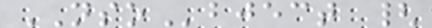NSObject {
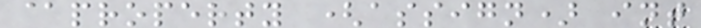@property (assign) int
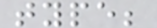type;
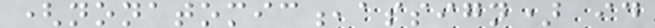(nonatomic,assign) id
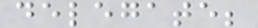delegate;
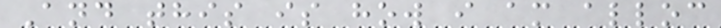And this is how i am alloc
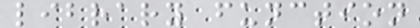library function
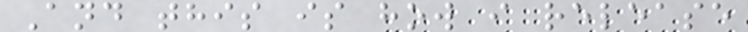And this is how i release
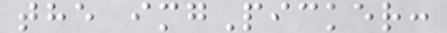the imgPicker:
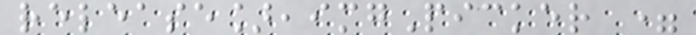release],imgPicker =
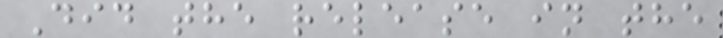Did the release in the
